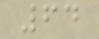64
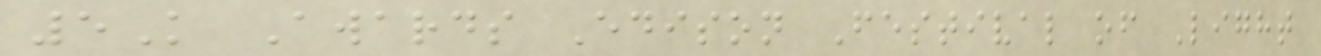5K Awards Edison Festival of Light
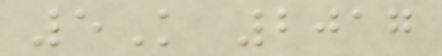5K 2017
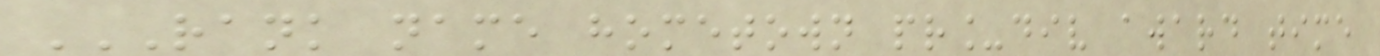RANK NAME HOMETOWN PR_DIV AWARD TIME
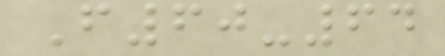F60-64
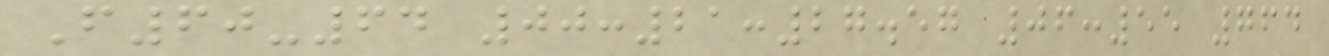F60-64 00:21:27.57 06:55 764
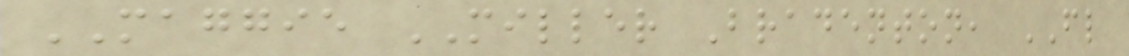MAGGIE MILLER Bradenton, FL
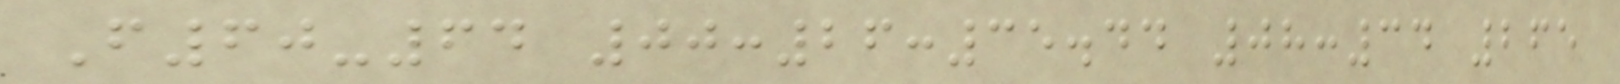F60-64 00:26:35.44 08:34 265
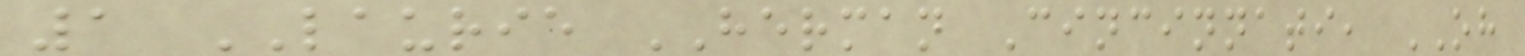1 LAURIE HERMAN Cincinnati, OH
